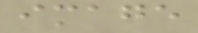image
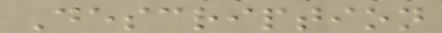Description
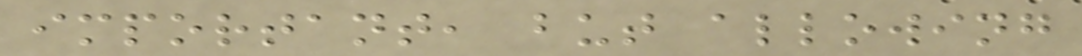important, but allowing
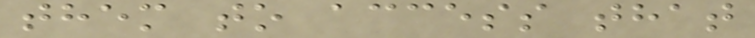them to access that
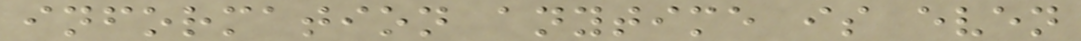information anytime is even
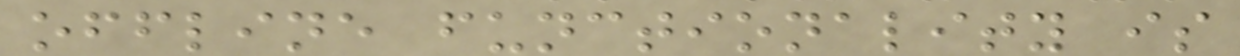offline functionality is
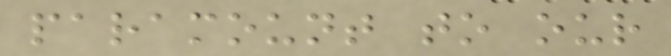paramount to our
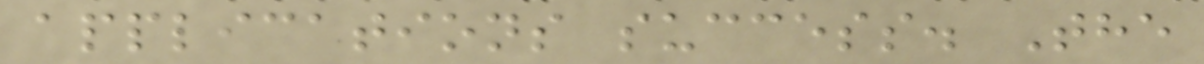applications success. The
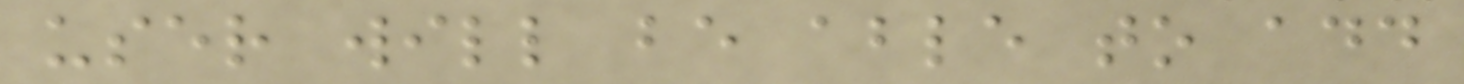user will be able to add
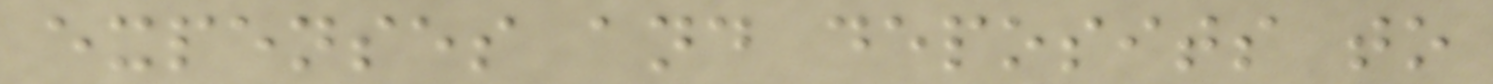expenses and deposits to
